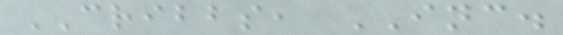CRIBBS, INC.
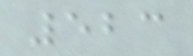523
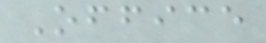Office
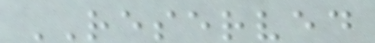RESERVED
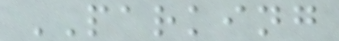PARKING
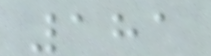181
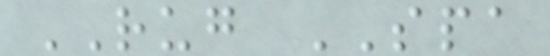RUG SPA
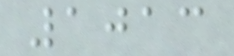1013
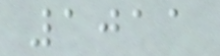1011
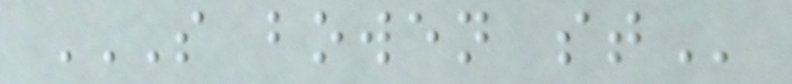S BOWEN ST
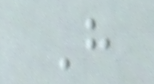H
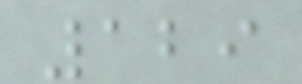129
